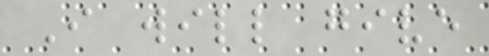I will give
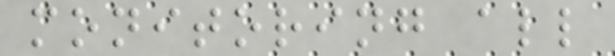monitoring all
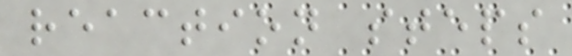reaction steps
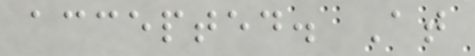accepted. At
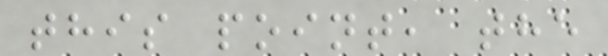this point, the
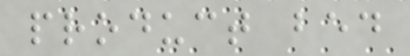product bed
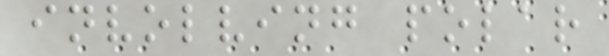involving polar
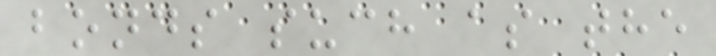bonds such as the
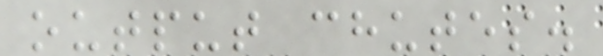output chutes.
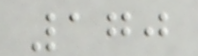170
